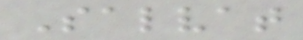Salvat
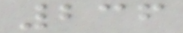236
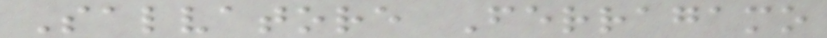Salvatore Ferragamo
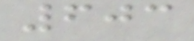603
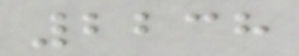2238
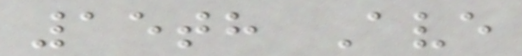15th Ave
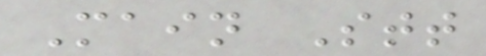Main Stt
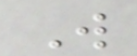W
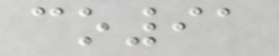co91
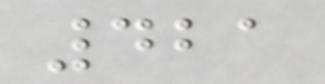421
